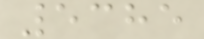5385
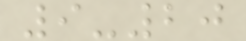9-20
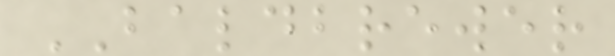BALDBREWER
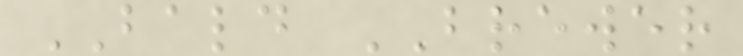BALD BREWER
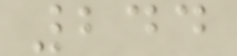244
